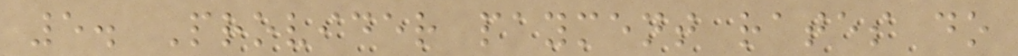5. Provider payment rates do
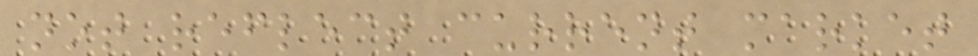not reflect current market
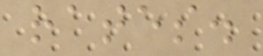rates.
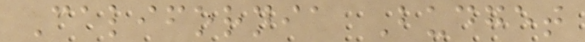California Budget
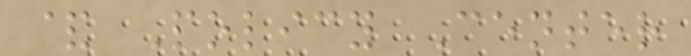& Policy Center
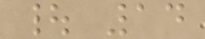| 14
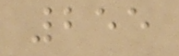255
